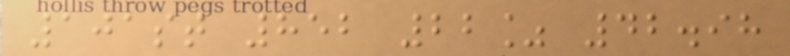101st 852 22% 42.98
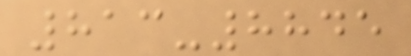813-8845
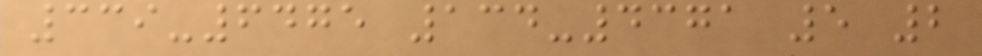339-6475 134-4371 5 2
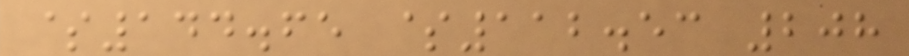$144.65 $112.53 208
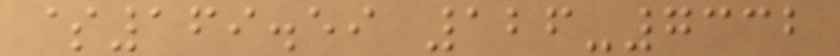$169.59 126-7332
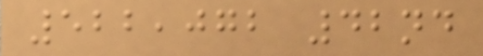522,072 42nd
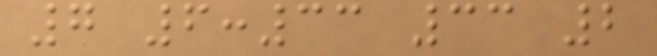7 6:33 33 2
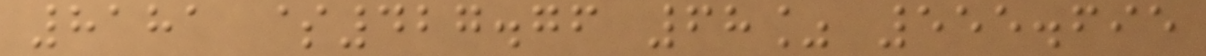8181 $427.76 68% 555.695
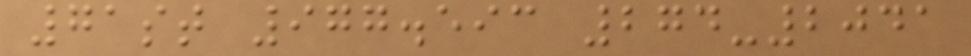71st 977.593 274-2041
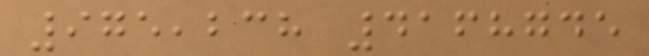975,238 4168745
